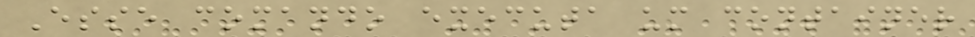Esse comando executa um container
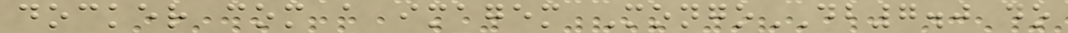docker com a imagem MongoDB7.0 do
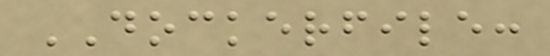DOCKERFILE:
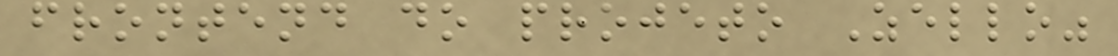frontend do projeto Zello"
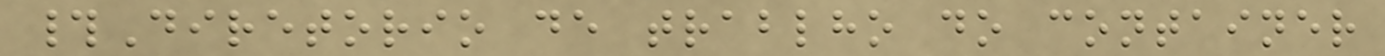#Diretorio de trablho do container
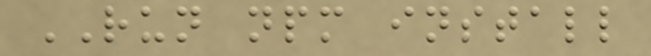RUN npm install
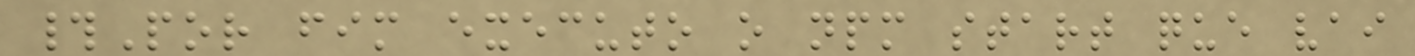#Por fim executo o npm start que vai
